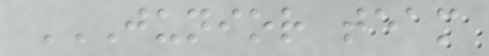JUNIOR TEAM
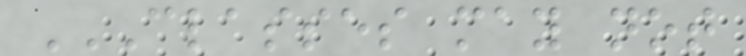CLASSES MAY NOT
